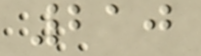210
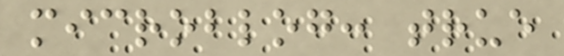microblog: true
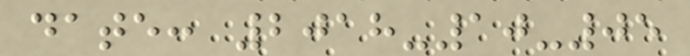date: 2018-10-05
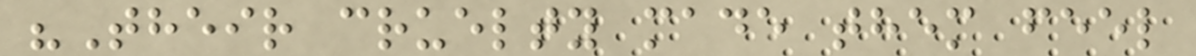"Their cruelty made them feel
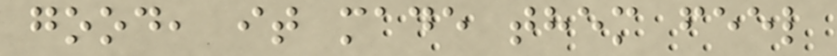good, it made them feel
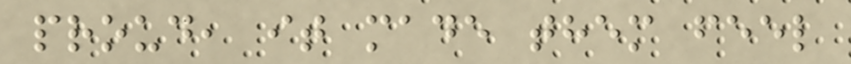proud, it made them feel
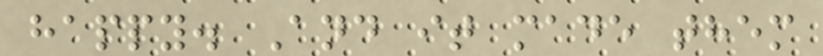happy. And it made them
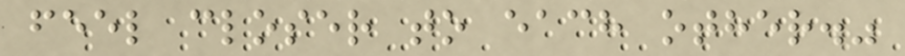feel closer to each other."
